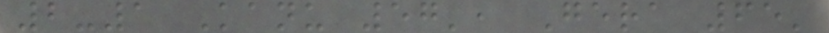2-1 Kanu 57', Gera 65'
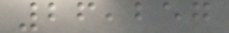26,257
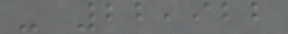- 22,922
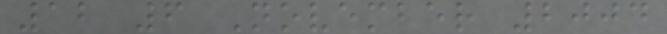12 6 November 2004
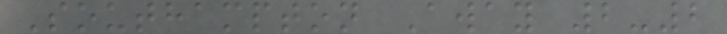Southampton Away 2-2
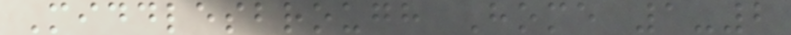Middlesbrough Home 1-2
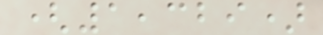(1,329)
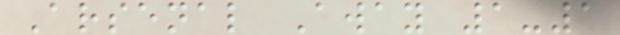Arsenal Away 1-1
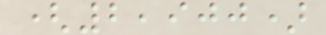(2,900)
